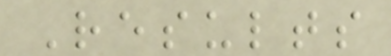Results
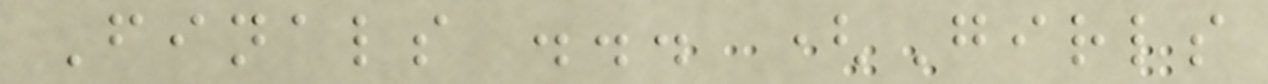Finals ... (Girls
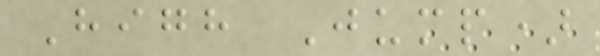High Jump)
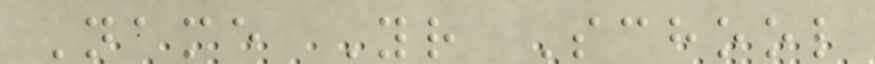Name Yr School
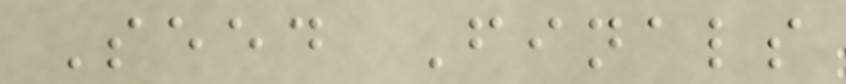Seed Finals
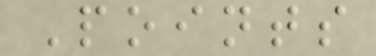Points
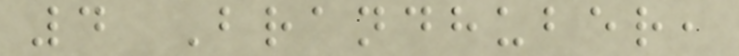4 Brandhuber,
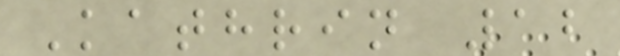Kathrin 12
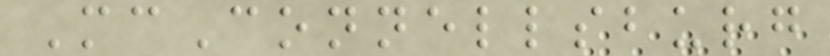McConnellsburg
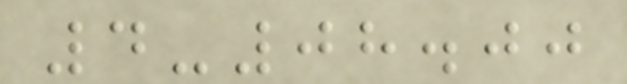4-08.00
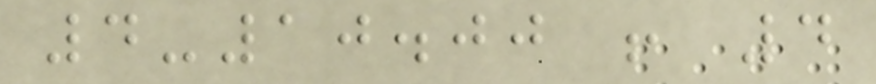4-10.00 ! 4
